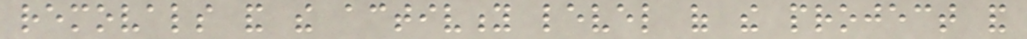removals and the activity level of the project and
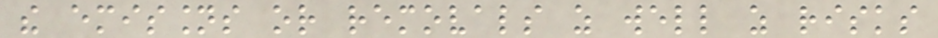the emissions or removals as well as risks
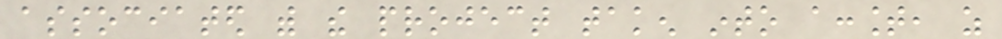associated with the project taken into account, as
